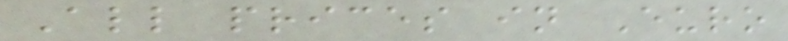All prices in Euro
